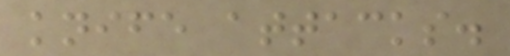knife attacks.
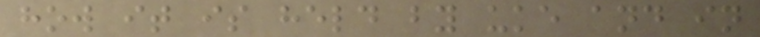how it is held by uke and in
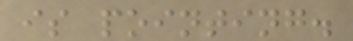is pointing.
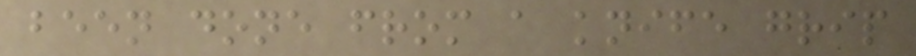been done from a knife grip
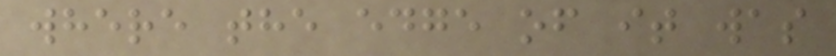where the edge of it was
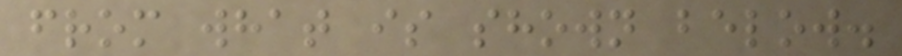from what is shown below.
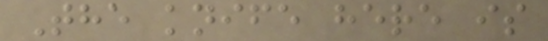The knife here is
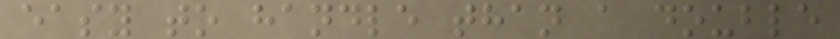easy to handle than a double
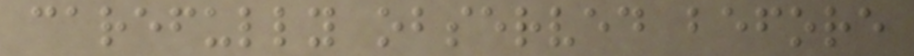carefully observed before
